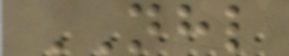NHL
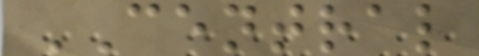CENTRAL
